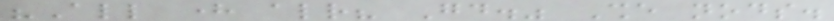"All here already? Good." She nods.
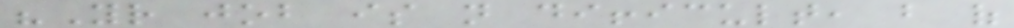"Your job is not difficult, but of
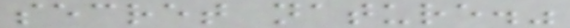secret nature."
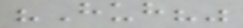"Huh?"
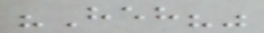"Heh?"
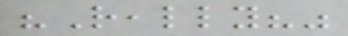"Really?"
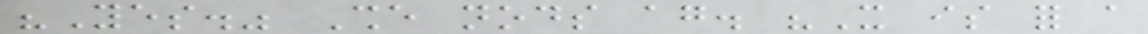"Yes." She nods again. "It is for a
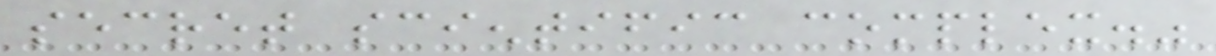secret scientific complex."
